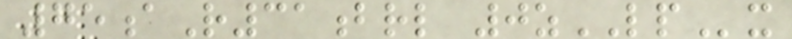75aR31brl 0zLPx
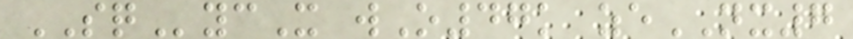SQycX wO47k zeNX7
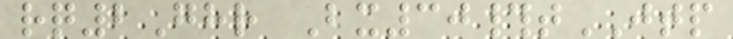rq2Ghr Bx30#tJTP
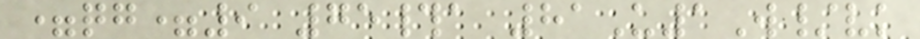=qg=9 75#a 81U1W/vk
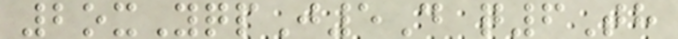2oxYqpJ5D q6Th
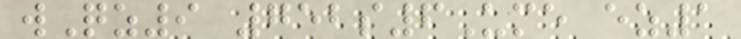wQz9 752s6Ume ez1
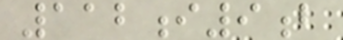112i9b
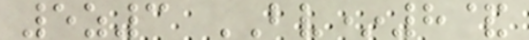5z3 BV*8&
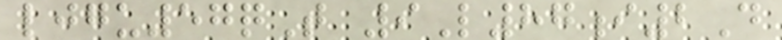ljgu57qT 9L87i2D
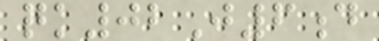qk02J6d
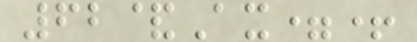62&Ax=+
